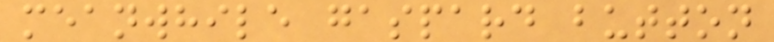meanwhile gaspard button
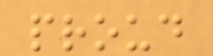proud
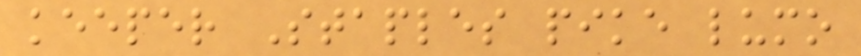keeper Staples pike lumo
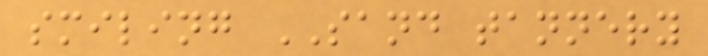smiling SAND tannery
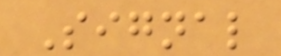Signal
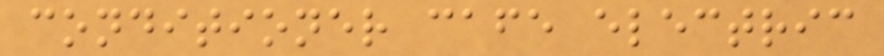conditioner cafe electric
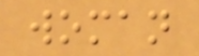woman
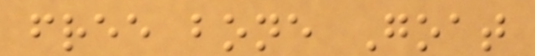free bone Goat
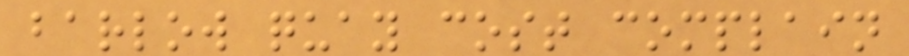barlow quay cost complain
